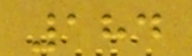184
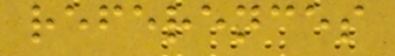references
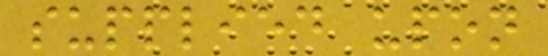supplied upon
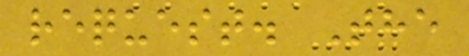request. The
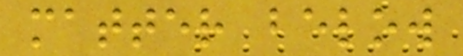matter below
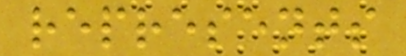represents
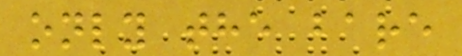only the bare
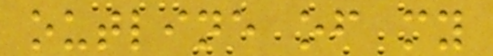outline of my
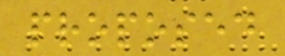proposed
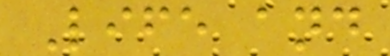Life and
